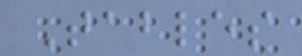Tables
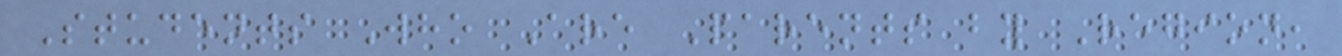Students Who Are Parents by Region,
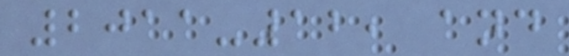2011-12, and
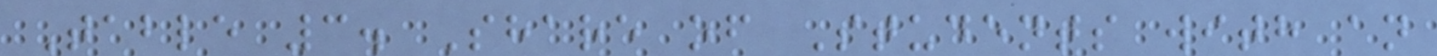Table 3. Share of Students with an
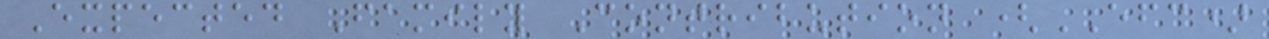Expected Family Contribution (EFC)
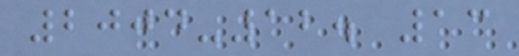2004-12. 13
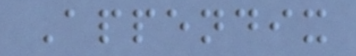Appendix
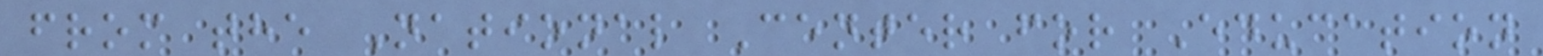from the National Center for Education
